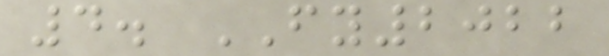4. FY2022
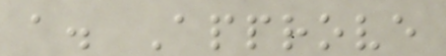a. Approve
